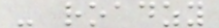- roadzy
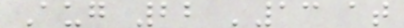Aug 22 '13 at
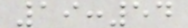19:54
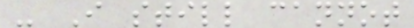- I still cannot
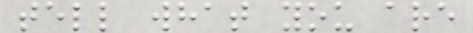tell what you are
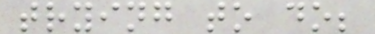trying to do;
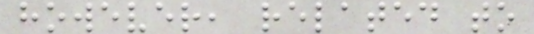however, related to
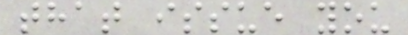that issue you
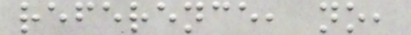reference, no,
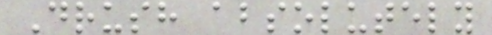Drush absolutely
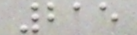215
